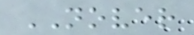NOVER
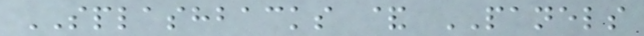SPLASHBACKS & PANELS
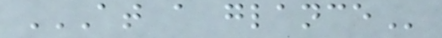AT A GLANCE
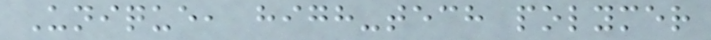Unique, high-tech polymer
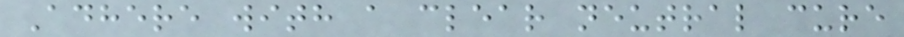Adhere with a clear neutral cure
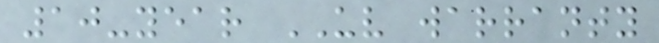10-year UV warranty
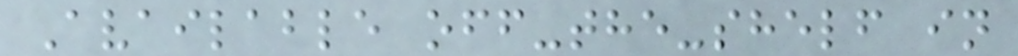Available off-the-shelf in
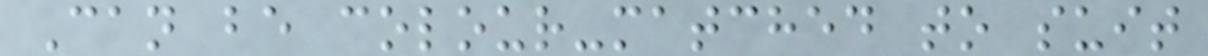Can be colour-matched to suit
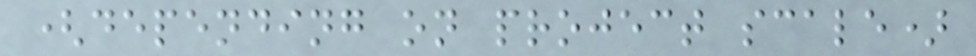(depending on project scale)
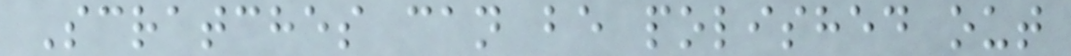Scratches can be polished out
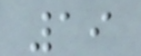19
